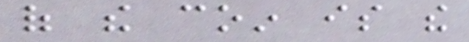of the coin is the
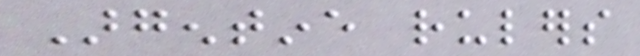Argentine rulers
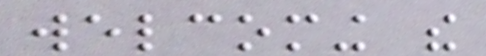welcoming the
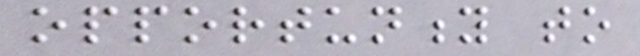opportunity to
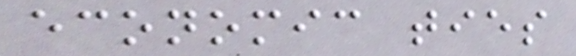economic ties
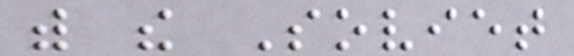with the Soviet
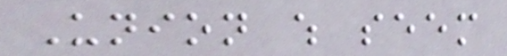Union which seem
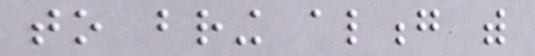to bring along with
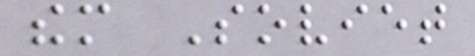them Soviet
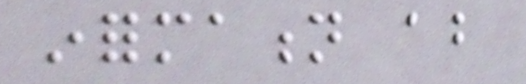information about
